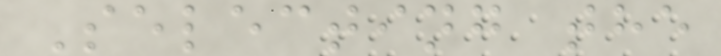Selecting the
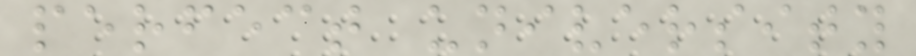perfect university
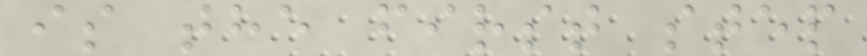is the first step
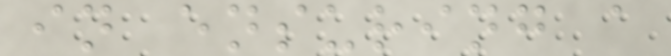in ensuring a
